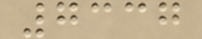7337
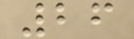26
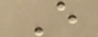E
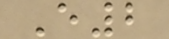E2
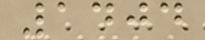1404
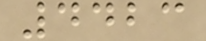4423
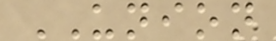UNION
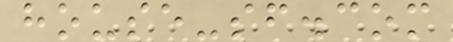house-sf.com
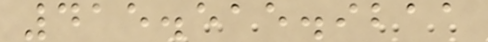415.515.9211
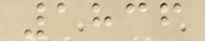1836
